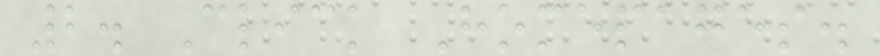2. Click Homepages.
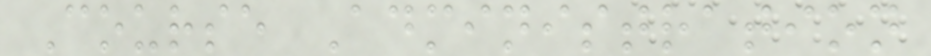Course Administration
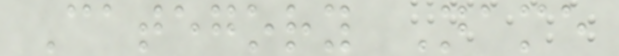Category Name
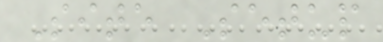Site Setup
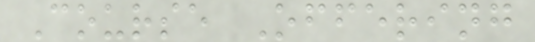Course Offering
